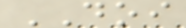DOI
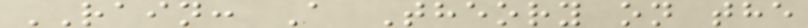RAIN: A Theory on the
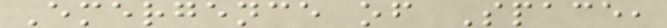Emergence of Space,
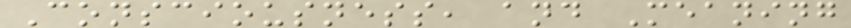Consciousness, and Meaning
